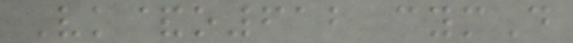Vk&o612 cymD
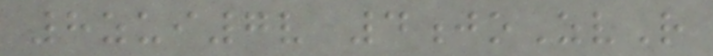8zui7v 4joZvR
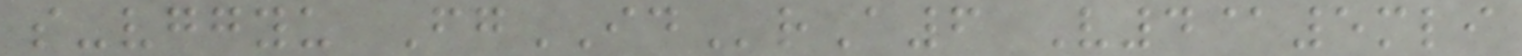s-vggyu FgIDrA6 V4@5mli
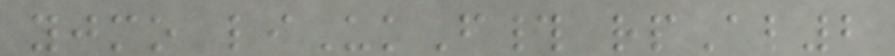yjmo liUkF# rpAl2
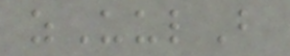zUulB
